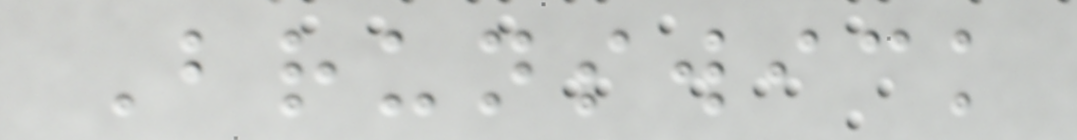Brunswick
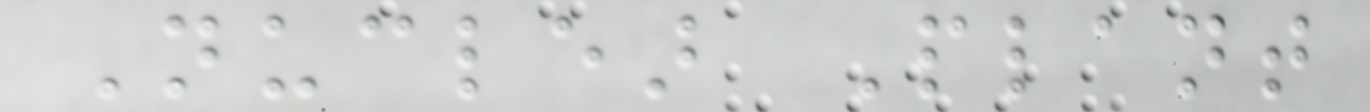Nuclear Plant
